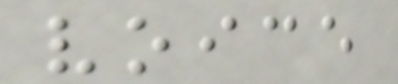voice
